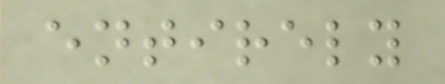entirely
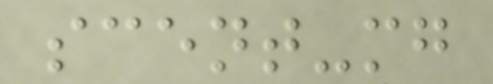scent-mg
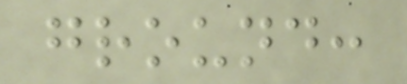ground:
